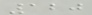120
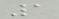1
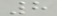8
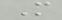M
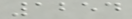1254
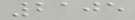2105
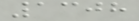1308
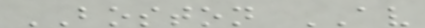BOSTON AV
